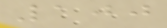100
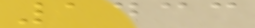1433
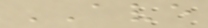AVE
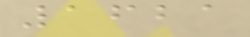1621
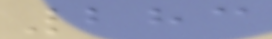283
